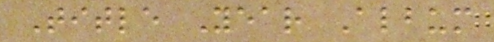Title Year Album
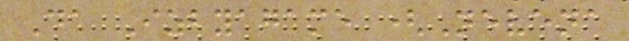Da Izbyagame (Nevena
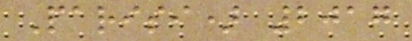Parisi) 2017
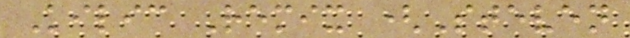Kilic Remix (Steven
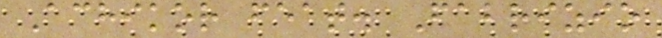Achikor feat. Fabrizio
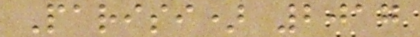Parisi) 2017
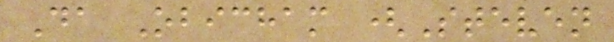Da Obicham (Steven
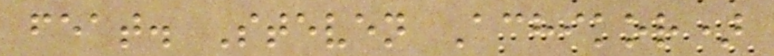feat. Steven Achikor)
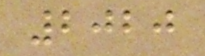2020
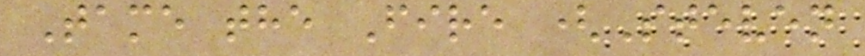Tame the Fire (Steven
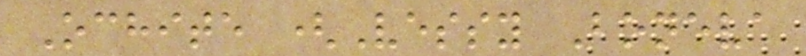Ochite (Vessy Boneva
